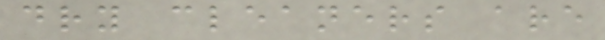dry cleaners are
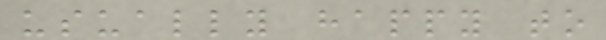usually happy to
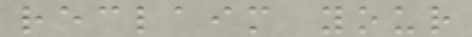reclaim your
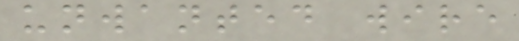unwanted wire
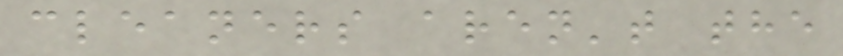cleaners aren't the
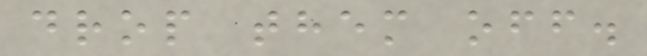drop them off.
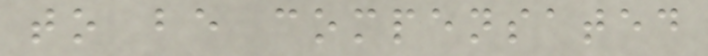to be compensated
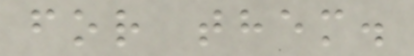for them.
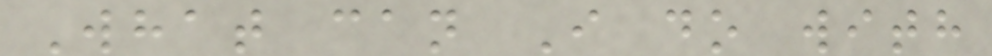What can I do with
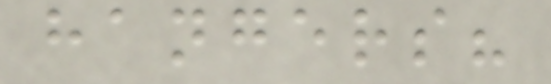hangers?
